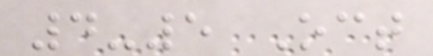4-5 Oct
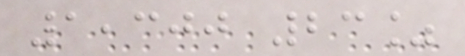1,300 23%
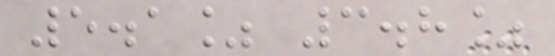5.1% 3.8%
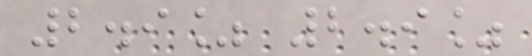2.9% 2.9%
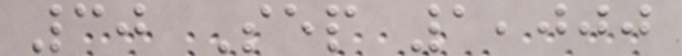30 Sep 1,000
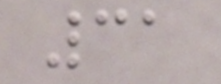31
